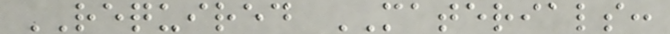REQUIRED MATERIALS:
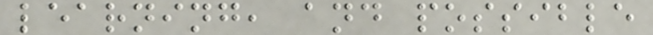learning, and possible
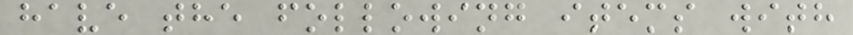have the following items with
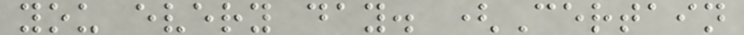you every day. (Certain
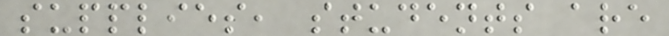supplies, students are
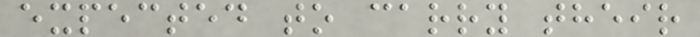expected to carry their
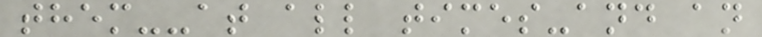them--at all times-and an
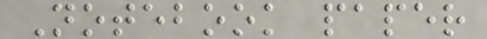Notebook paper
